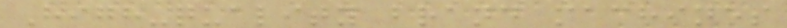High-quality brand machines
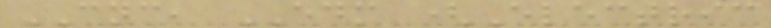CNC, EDM (Electric
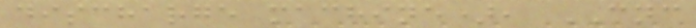discharge machine), CNC
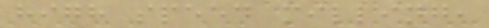high speed milling,
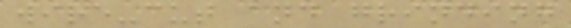wire-cut and grinding
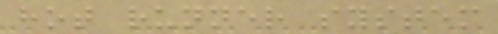hot runner system
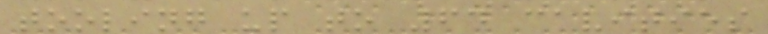tooling up to 64 cavities
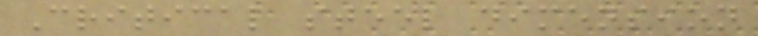Critical steel dimension
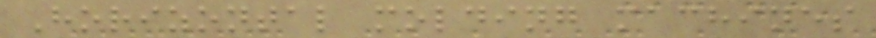Horizontal molding machines
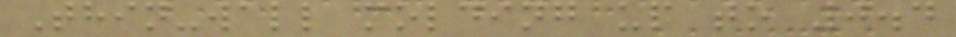Thin-wall molding up to 0.4
